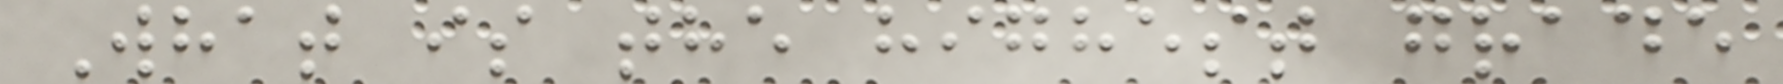What is the highest grade
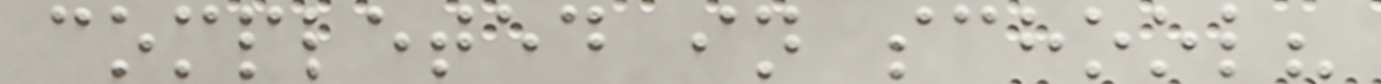completed in school?
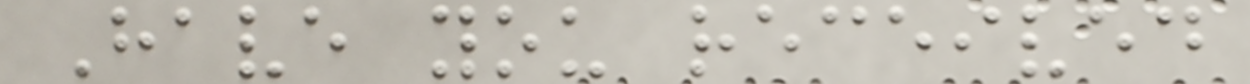Have you received
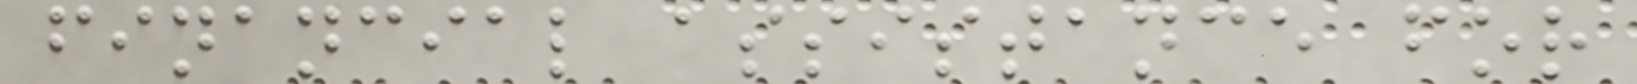financial assistance for
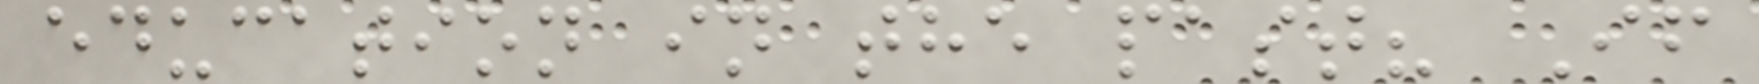education in the past? If
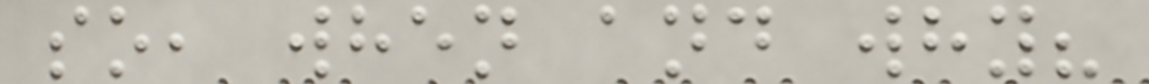so, when and why?
